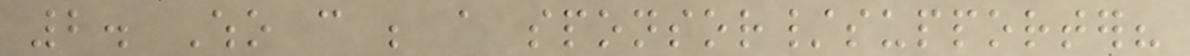2. Who can be a sponsor/supporter?
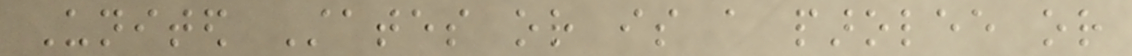United States or is a parolee or
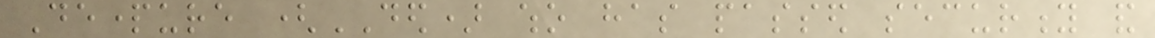Departure (DED) who has passed security and
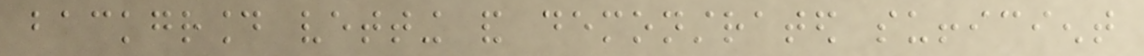background vetting and demonstrated sufficient
